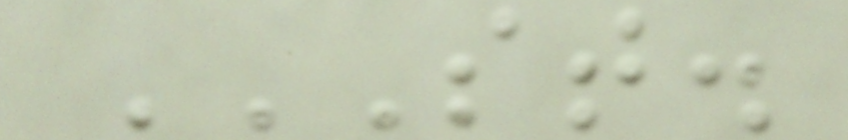ST.
